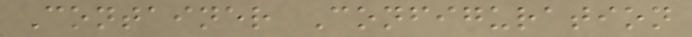Container Configuration
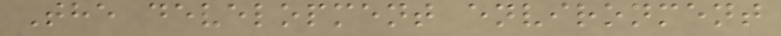The development environment
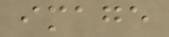image
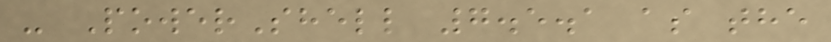- PowerShell 7.5.1 as the
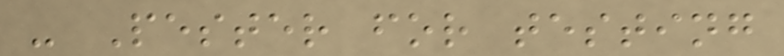- Pester for testing
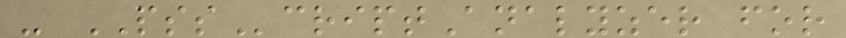- PSScriptAnalyzer for
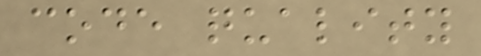code quality
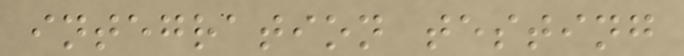integration testing
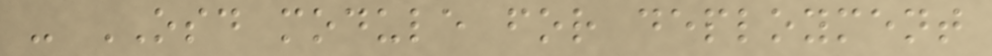- OSD module for deployment
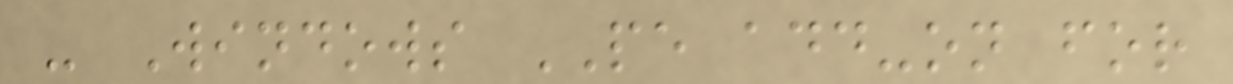- Windows PE add-on for
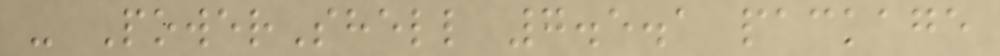- PowerShell 7.5.1 package
